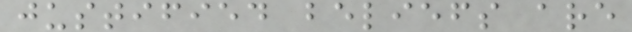justified beliefs are
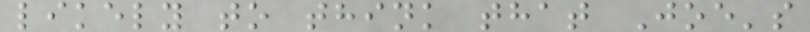likely to think that Joe's
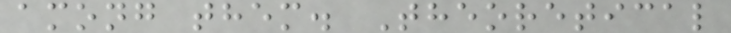among them. Theoretical
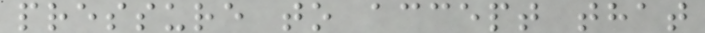pressure to accept that
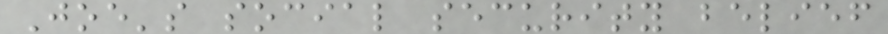Joe's social security belief
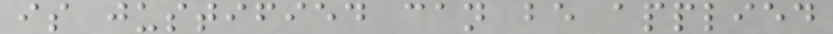is justified can be applied
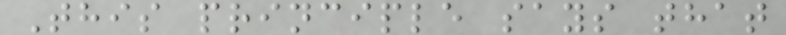This principle says that
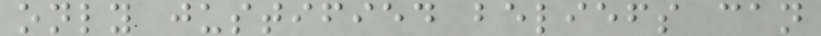only justified beliefs can
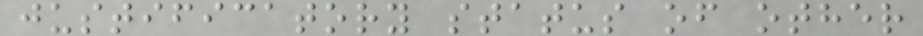justificatory status of other
